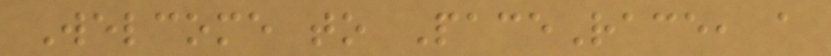Welcome to PaceRace, a
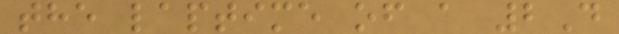the laptime of a 2D
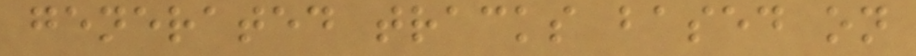generated tracks based on
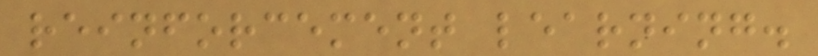reinforcement learning.
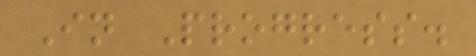In Progress.
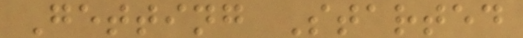Getting Started
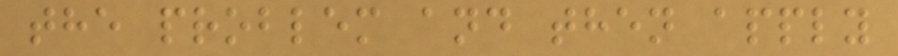the problem and then apply
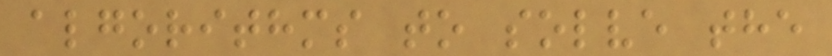algorithms to solve the
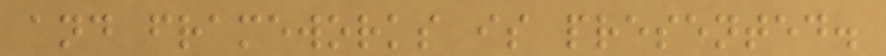and frameworks is presented.
